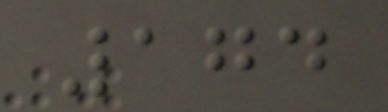174
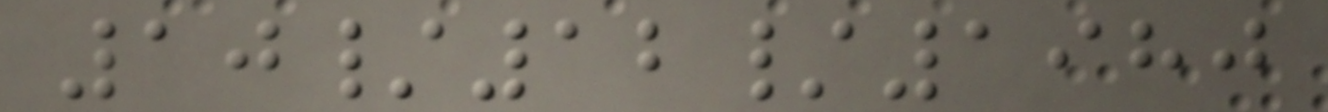10/12/1980
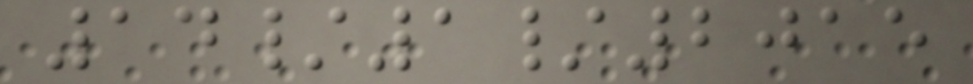14/1/2015
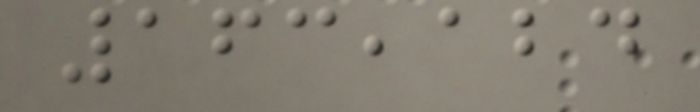163,124
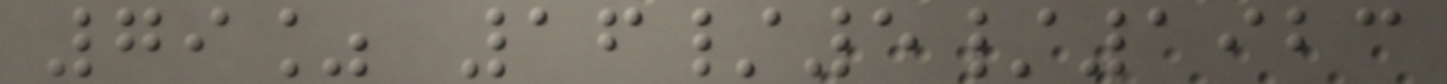79% 16/5/1923
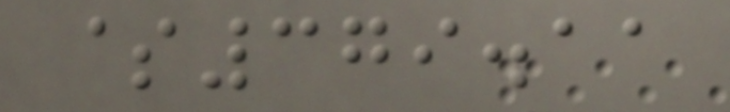$379.11
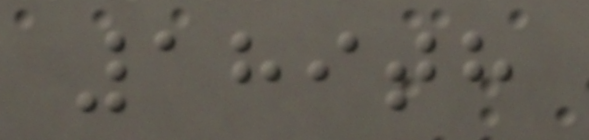189th
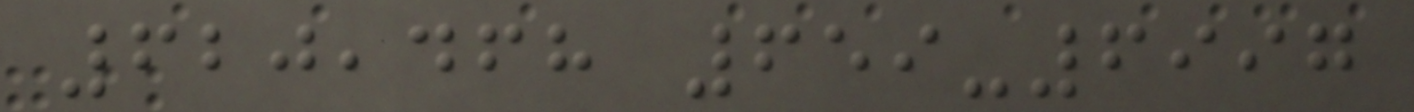620,468 659-6997
